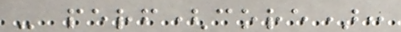- perf(core):
